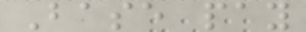Base pay
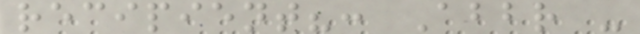recipient?: Abbr -
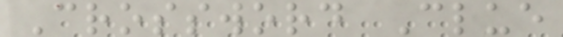Crossword Clue
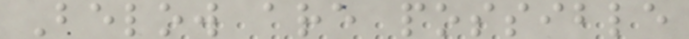Below are possible
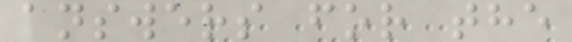answers for the
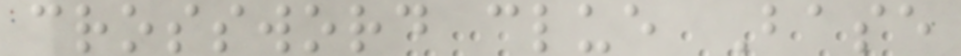crossword clue Base
